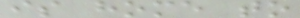is home to
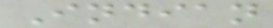Indian
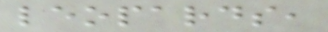leopards,
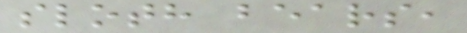sloth bears,
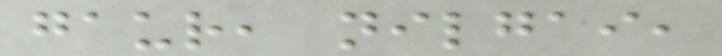gaur, nilgai,
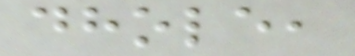dhole,
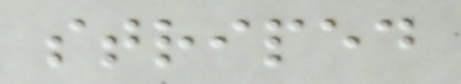striped
